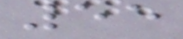55
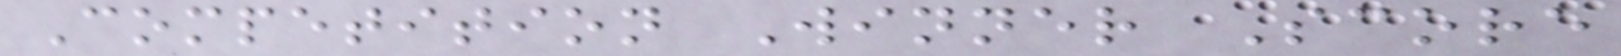Competition Winner Score
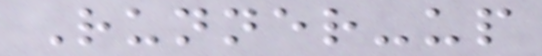Runner-up
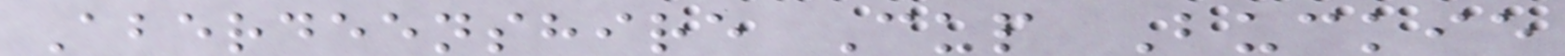Aberdeenshire Cup Buckie
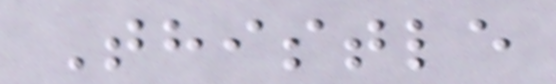Thistle
